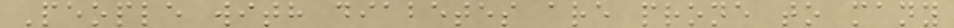People with diabetes are prone to many
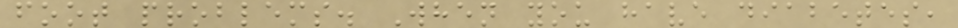foot problems. When you have diabetes,
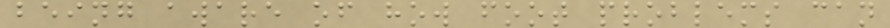being aware of how foot problems can
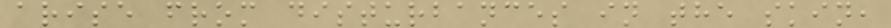arise from disturbances in the skin,
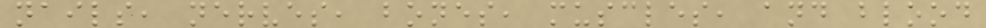nails, nerves, bones, muscles, and blood
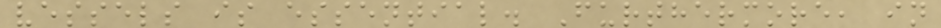vessels is essential. Furthermore, in
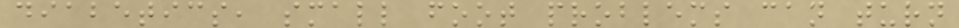diabetics, small foot problems can turn
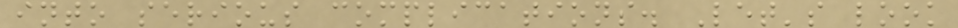into serious complications. Let's look
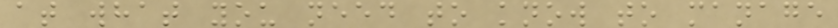at what you need to know to manage
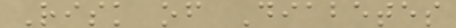Risk of Diabetes
